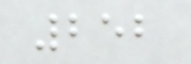252
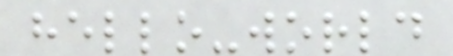hello-world
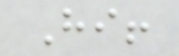Hi!
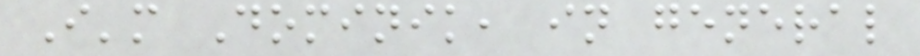I'm Dominik, in general
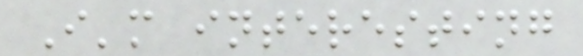I'm interesting
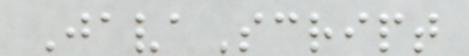JavaScript
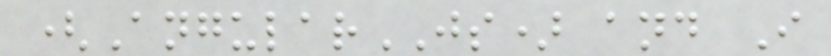(AngularJS) and I
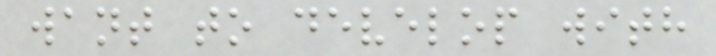want to develop with
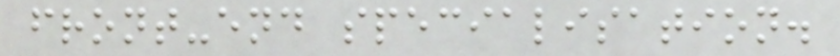front-end specialisation.
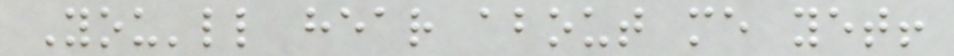You'll hear about me yet!
